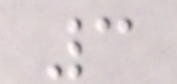3
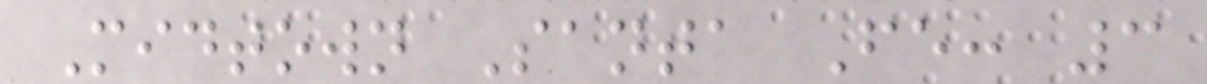Midtown Santa Fe: 3
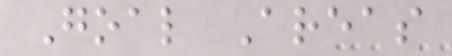Goal Areas
